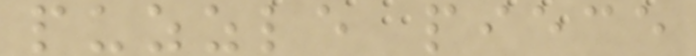puzzle piece
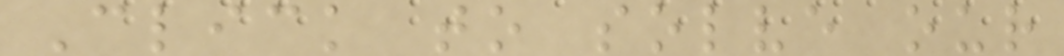Click to solve our
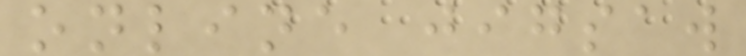online jigsaw
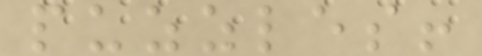puzzles!
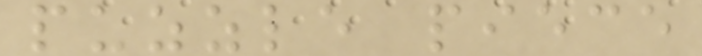puzzle piece
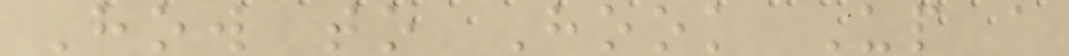How to Hook Up a
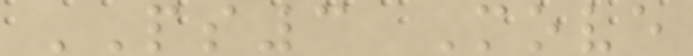PS3 Move
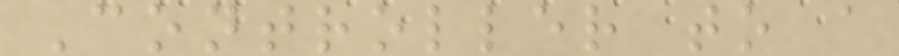Controller to a
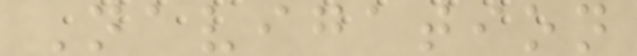Navigation
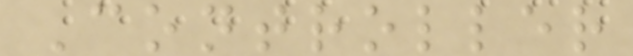Controller
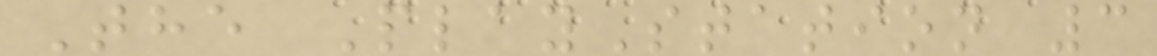The PlayStation 3
